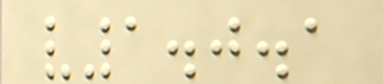v1.0.1
